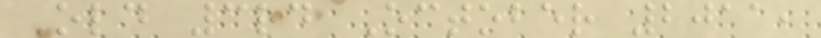Old 3rd October 2011,
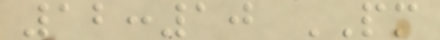12:10 PM
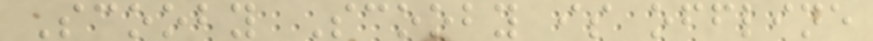Scooby Scooby is offline
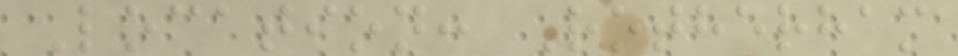Location: Rotherham
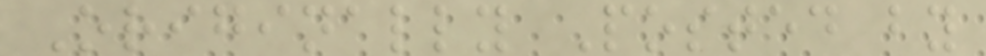Originally Posted by
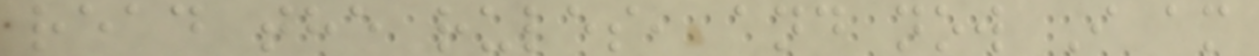read the rules, and now I am
